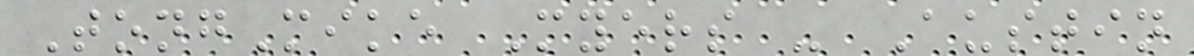TongMike Myers - Austin
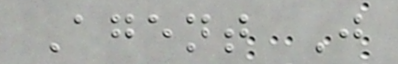Agent J
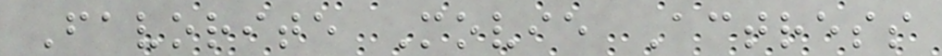Favorite Movie Actress
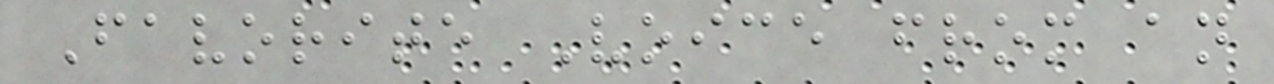Favorite Voice from an
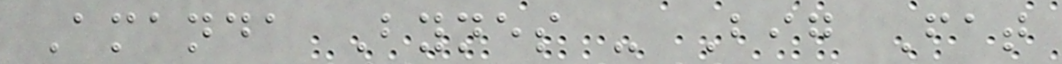Amanda Bynes - Big Fat
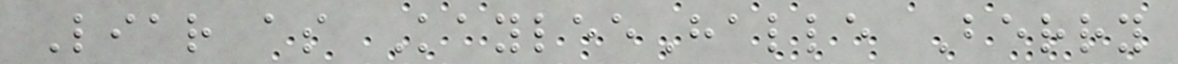Liar as KayleeHalle Berry
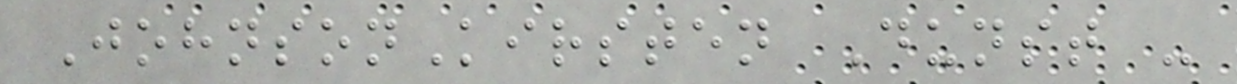JohnsonKirsten Dunst -
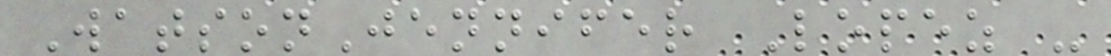WatsonJennifer Lopez -
